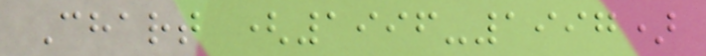Chart (1996-1997)
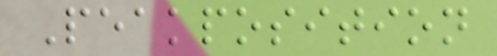Peakposition
